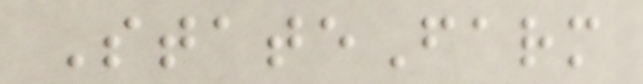StateFarm
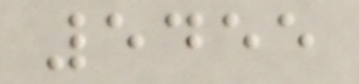5455
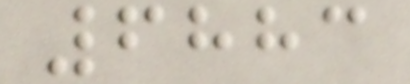6883
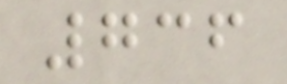736
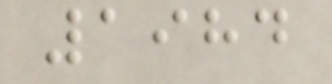1984
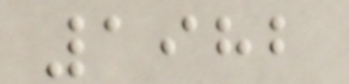1982
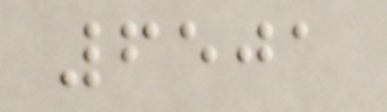6501
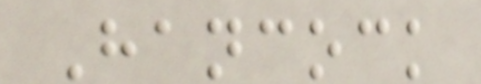Hancock
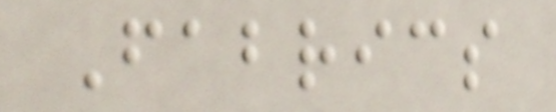Fabrics
